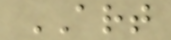ART
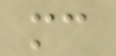mc
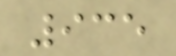935
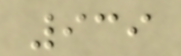939
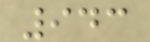943
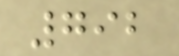792
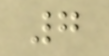7
